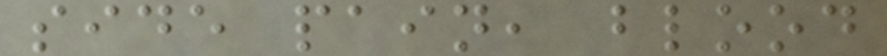side pain, blood
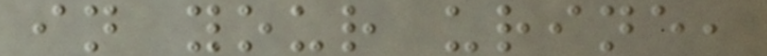in your urine,
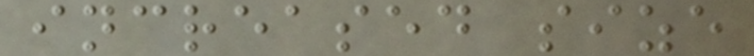increased size
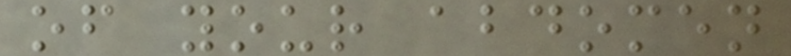of your abdomen
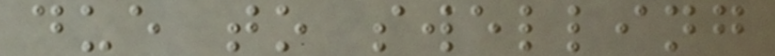due to swelling
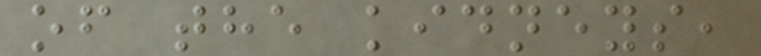of the kidneys,
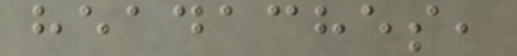headaches,
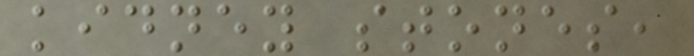kidney stones,
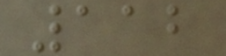112
